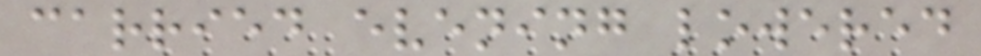carried evening lowered
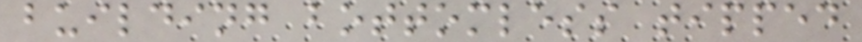building bottomless tipped
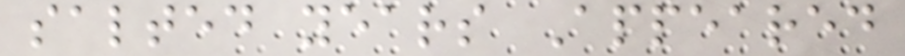salted years Appeared
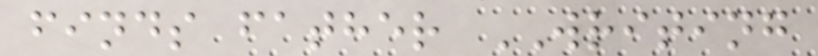finds father WRITING
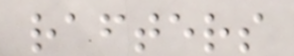rafters
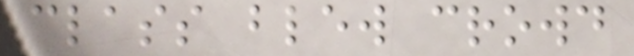class blew crowd
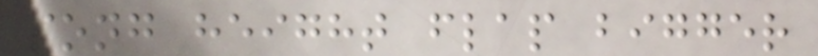song height flap bigger
